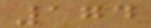174
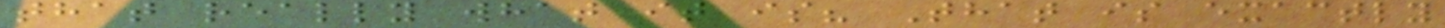that really what it is? That is exactly
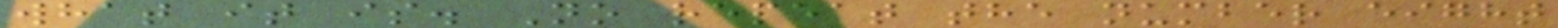what it is. No repeat the number eight
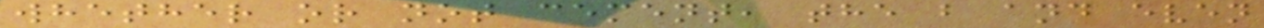whether or not cement, the b and even
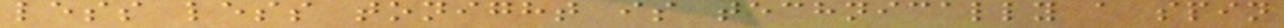less less tonight is technically a spin
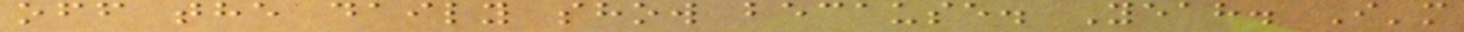off the daily show because. Yeah. I'm
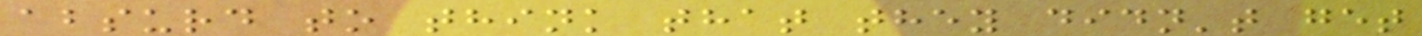absurd to think that they didn't get
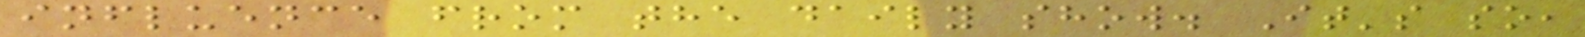influence from the daily show. It's so,
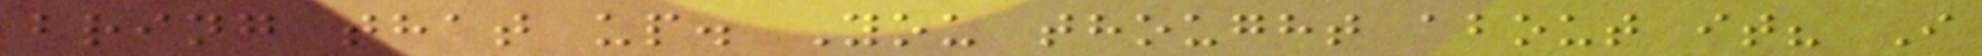bring that up. You thought about it? I
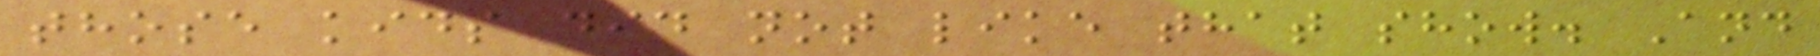those kids did not like that show. And
